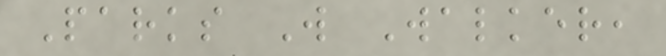Parks W Walker,
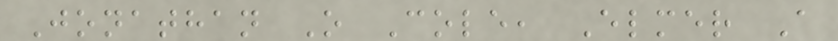Jonathan O Cole, Elmer A
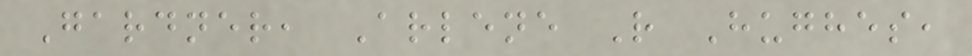Gardner, Arlene R Hughes,
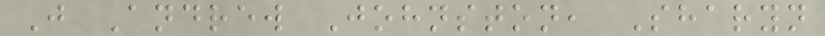J Andrew Johnston, Sharyn
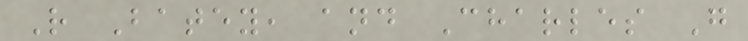R Batey, and Charles G
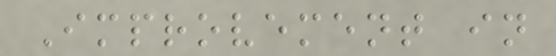Improvement in
